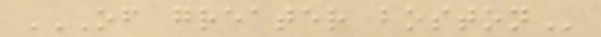OF GREATER BOSTON
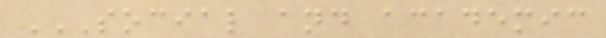SOCIAL AND ACADEMIC
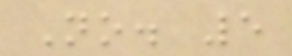No. 5
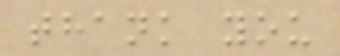thank you
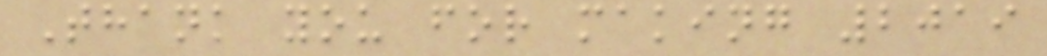Thank you for making 2019
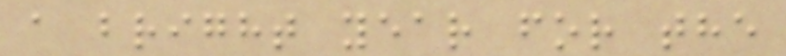a bright year for the
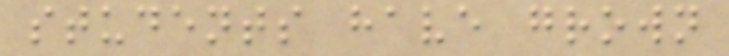students have grown
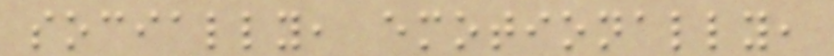socially, emotionally,
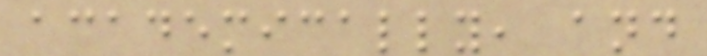academically, and
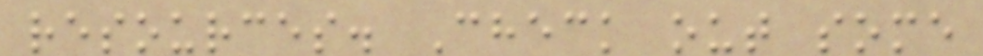resources. Check out some
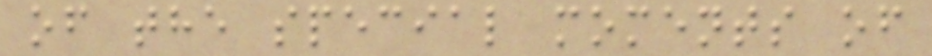of the special moments of
